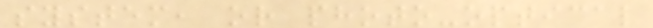system, or photo-optical
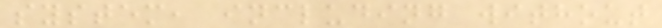system, including without
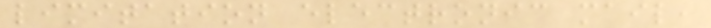limitation electronic mail,
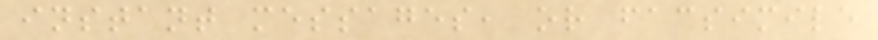instant messages, or facsimile
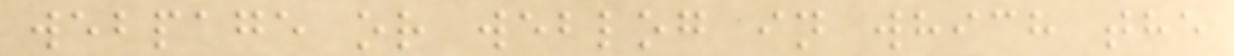webpage or weblog in which the
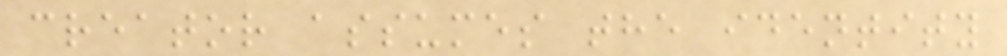creator assumes the identity
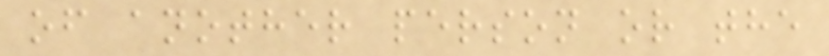of another person or the
